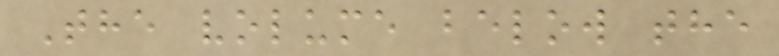The volume below the
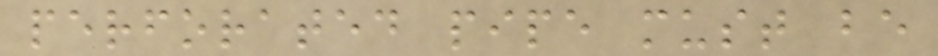perforated pipe must be
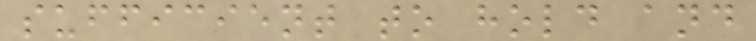sufficient to hold and
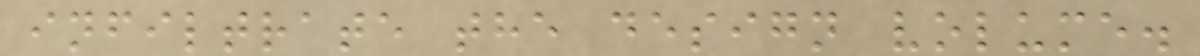infiltrate the design volume.
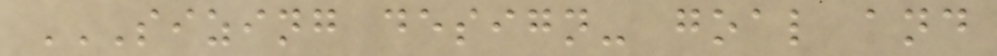SIZING DESIGN- GOAL AND
